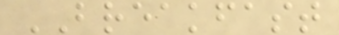BREAKFAST
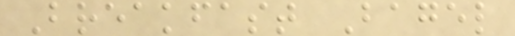Breakfast Bagel
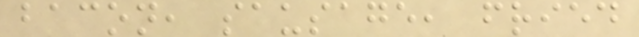bacon, sausage, fried
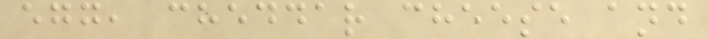egg, cheddar cheese and
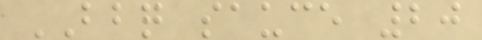BBQ sauce 20
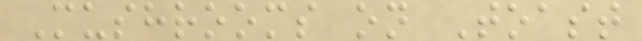Mushrooms on Toast
